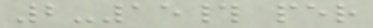2-15# per
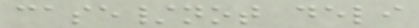case/not deli
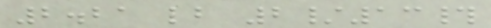2.21 lb 2/13#
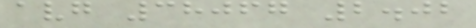avg 38067 2.02
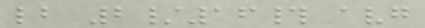lb 2/16# avg
